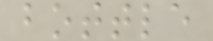bottle
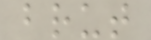brut
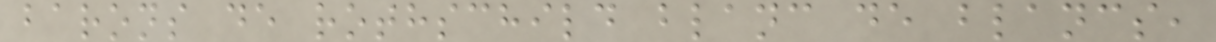barons de rothschild blanc de blancs,
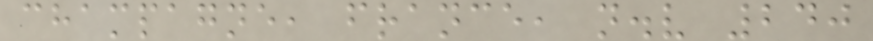champagne, france, n.v 240
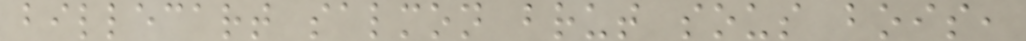billecart salmon brut sous bois,
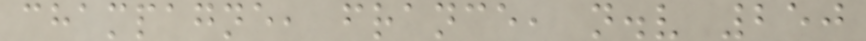champagne, france, n.v 250
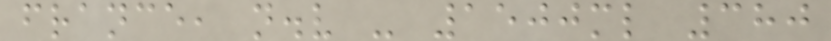france, n.v - 1500ml 380
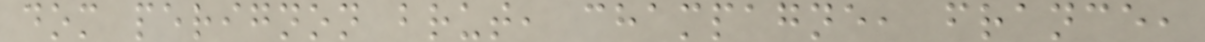dom perignon brut, champagne, france,
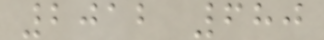2012 680
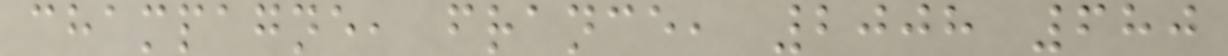champagne, france, 2008 680
